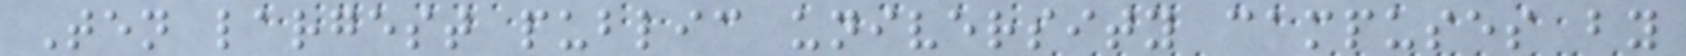Ten largest public university campuses by
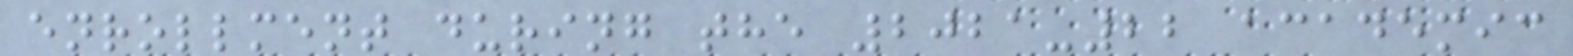enrollment during the 2021-22 academic
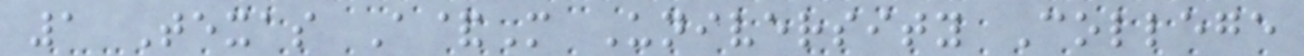1 Texas A&M University College
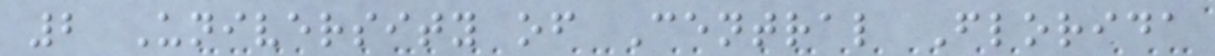2 University of Central Florida
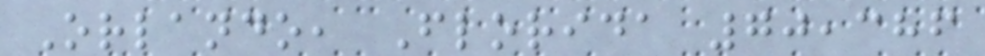Orlando, Florida 70,386
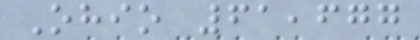Ohio 61,677
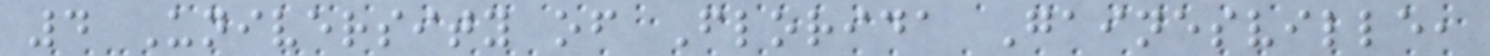4 University of Florida Gainesville,
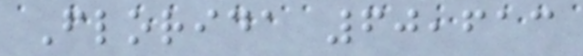Florida 60,613
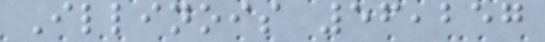Illinois 56,257
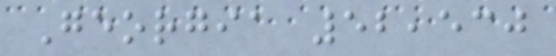Georgia 52,530
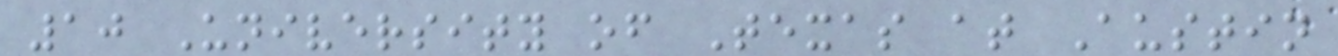10 University of Texas at Austin
